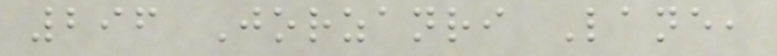296 Jorzanri Lane,
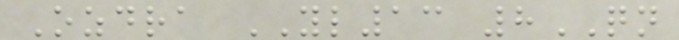Ozdra YL13 8QN
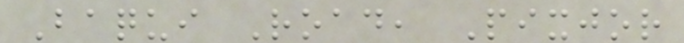Baqui Road, Pixjor
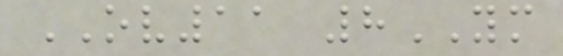OV11 8YM
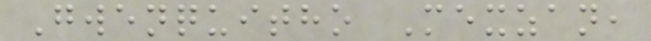Gwenquitho Mexzan,
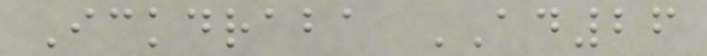Ickdraba AD26
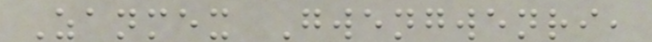Zanmex Gwengwenri,
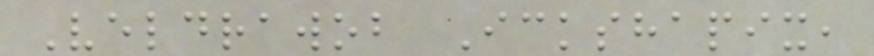Veldrawob Ickshapix,
